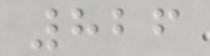826
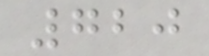720
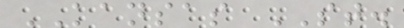KANSAS ST.
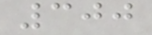300
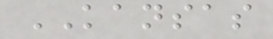KANSAS
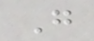G
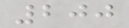200
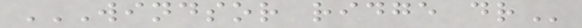WINDSOR RIDGE DR
